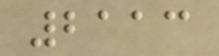2113
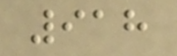918
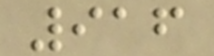916
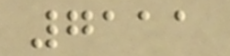7111
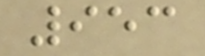953
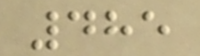485
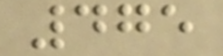475
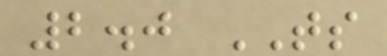2.0 TS
